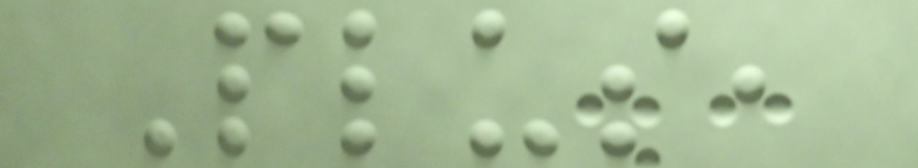Plus,
